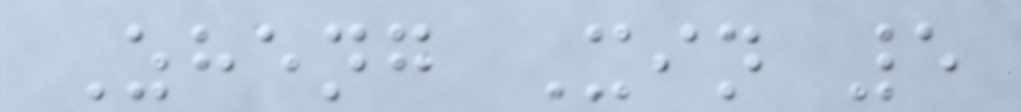Zheng Xin 5
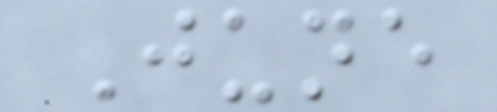June
